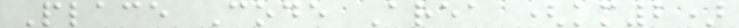Place Code Area (km2)
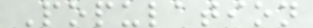Population
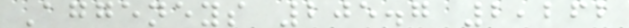Aggeneys 205.7 2,262
